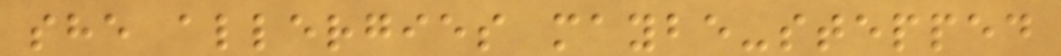she allergies maybe-stepped
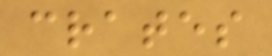crates
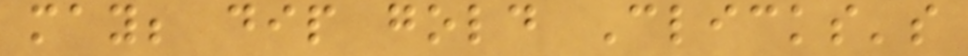may; dip gold Clicks's
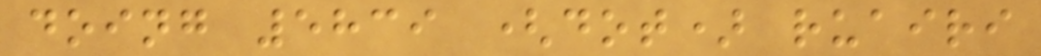doing 5839 (dot) ruairi
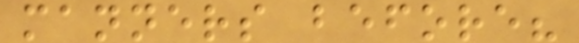manners before?
